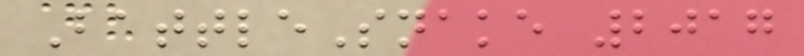BattleSnake 2017
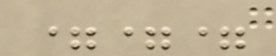===
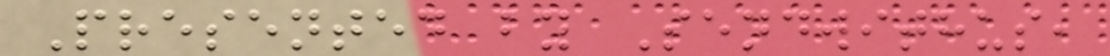Presented by Sendwithus,
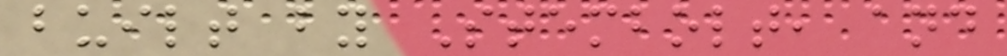built by Stembolt, and
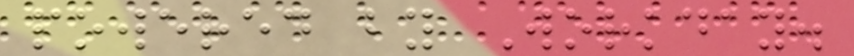powered by Workday.
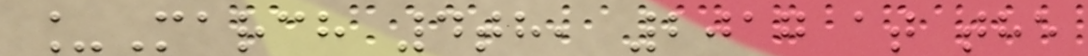_March 4th, 2017 at the
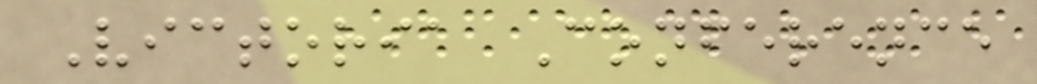Victoria Conference
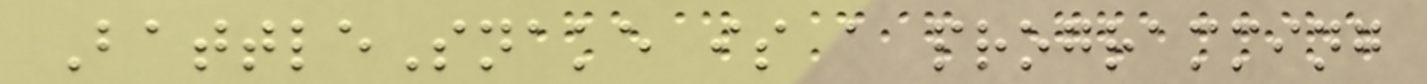BattleSnake is a programming
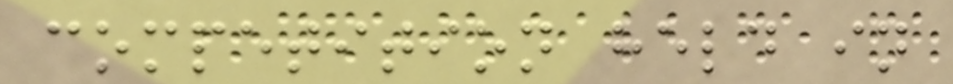competition held in
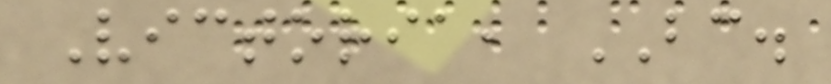Victoria, BC.
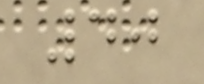40
